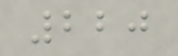220
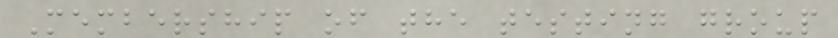Membership of the testing group
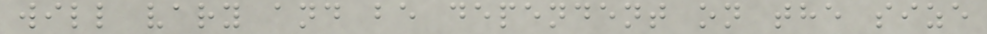will vary and be dependent on the size
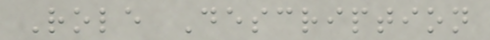Role Description
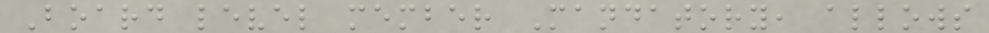Board level member Mandatory, allows
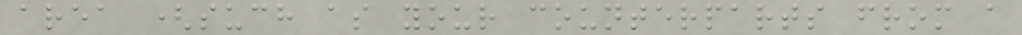area (such as your counterparts from a
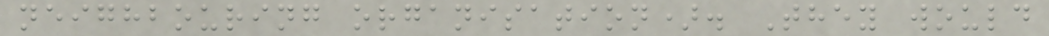neighbouring organisation). They would
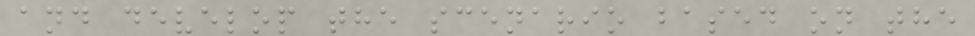and develop the scenario based on the
